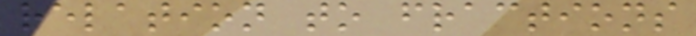relation to fractions
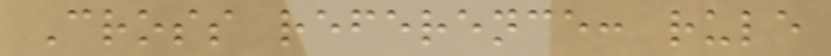Cross reference: rule
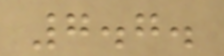7.7.
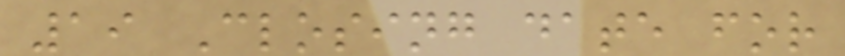19 Closing date for
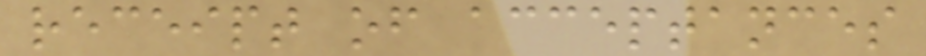receipt of acceptances
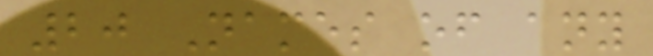20 Names of any
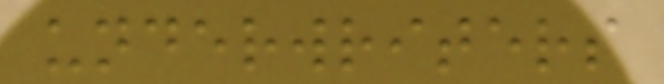underwriters
